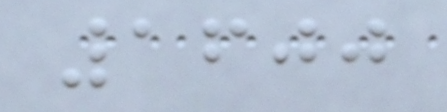1600
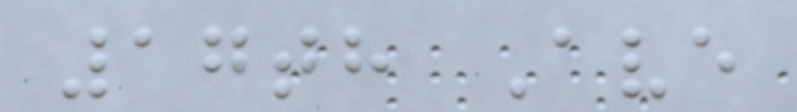17th Ave
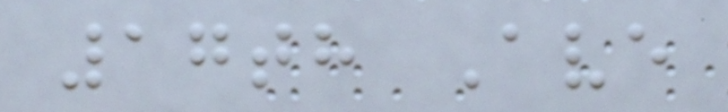17th Ave
